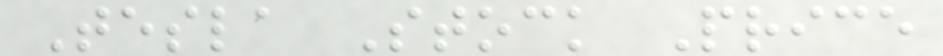Tesla Stock Price
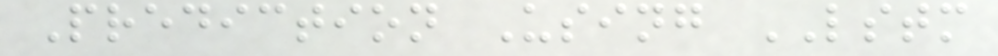Prediction Using LSTM
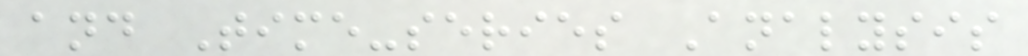and Time-series Analysis
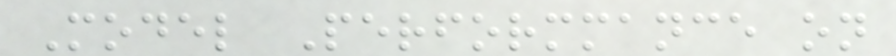Model Performmance on
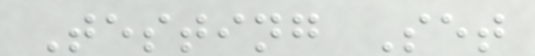Testing Set
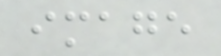image
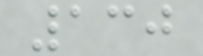130
